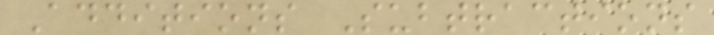Additions Subtractions
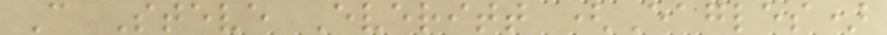C Steve Everitt (Eagles)
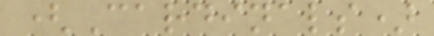(Cardinals)
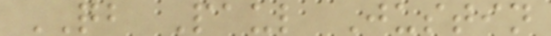QB Paul Justin
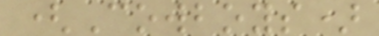(Cowboys)
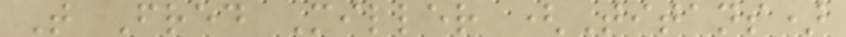T Fred Miller (Titans)
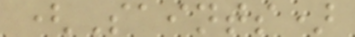(Saints)
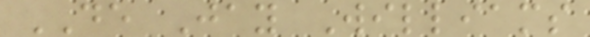DE Jay Williams
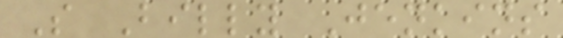S Billy Jenkins
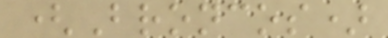(Broncos)
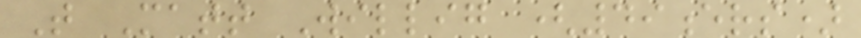T Matt Willig (49ers)
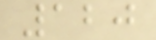120
